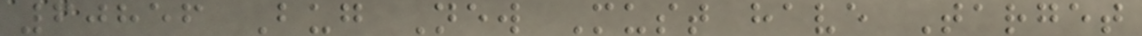60856 Bug New Must have Target
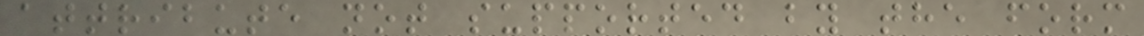attribute not supported by the form
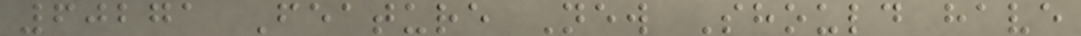60271 Feature New Should have
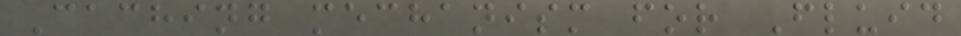Caching mechanism for Fluid
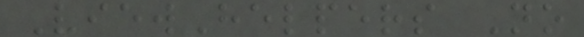ViewHelpers No
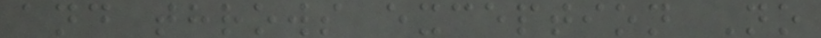and throws exception No
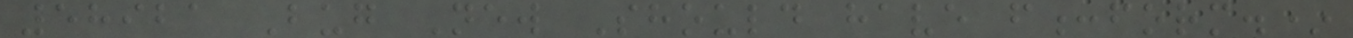58921 Bug New Should have f:form.*
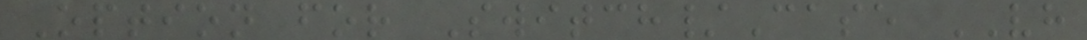Option for Switch/Case VH
